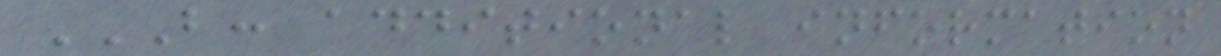B: ADDITIONAL INFORMATION
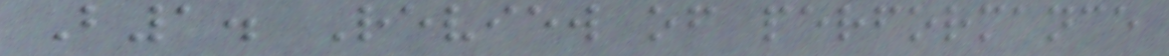B1. Review of performance
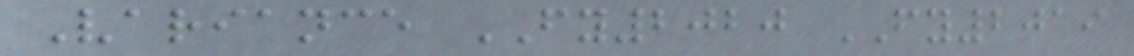Variance FY2020 FY2019
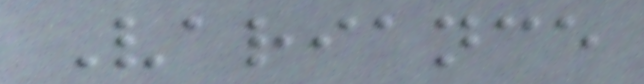Variance
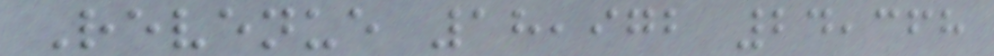Revenue 18,972 24,368
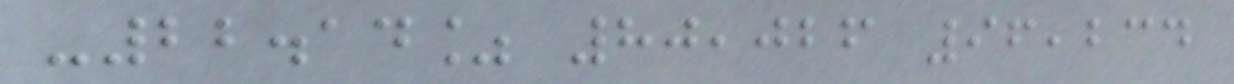-22.14% 80,026 96,234
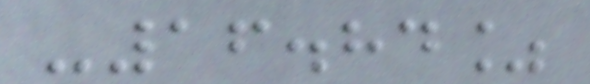-16.84%
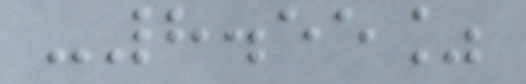-8.55%
